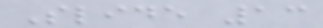Slide 13
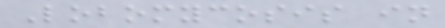Lobomycosis in
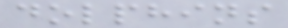dolphins
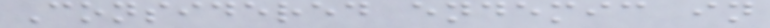Considered endemic in
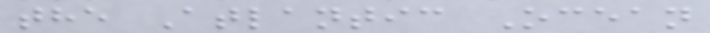the Atlantic Ocean
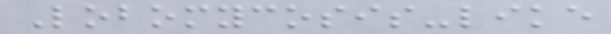Lobomycosis-like
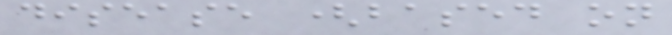disease (based on
